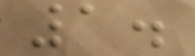1.
